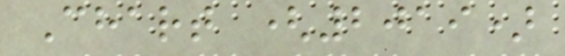Chart (2019)
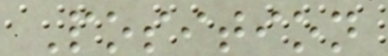Position
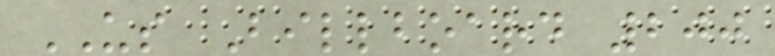US Billboard 200
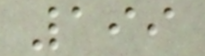199
